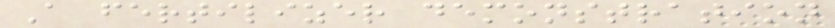A fertilizer demonstration
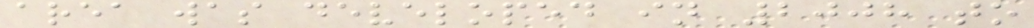area was developed in 2008 to
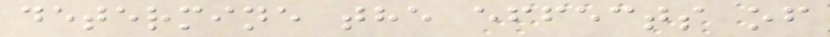determine the effects of
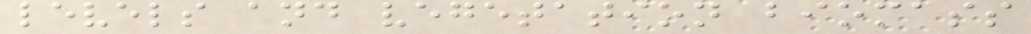levels and vegetation biomass
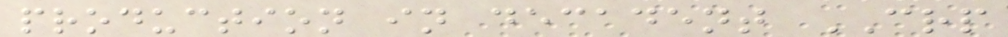production in decadent CRP
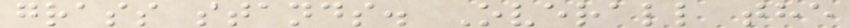grass stands. Overall the
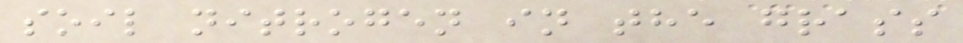soil nitrogen in the grass
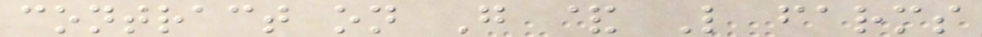contract on G & L farms
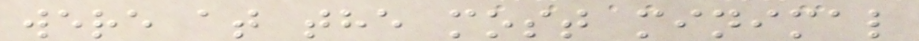were at the most minimal
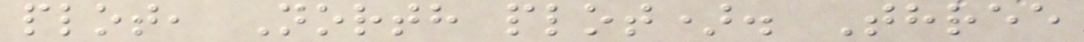plot, North plot). Three
